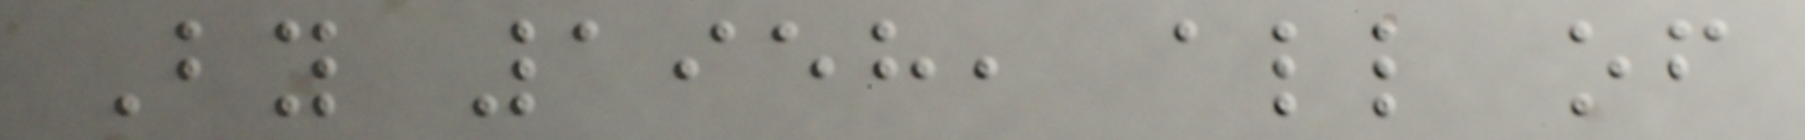By 1958, all of
